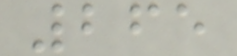265
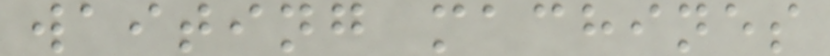waiting machines
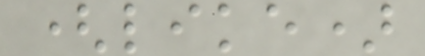(like)
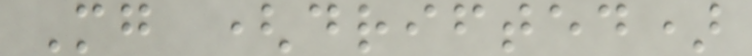Mg (drifted)
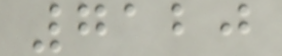7120
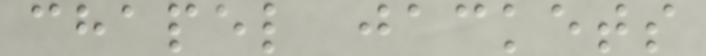chapel jackets
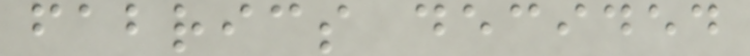fabrics decided
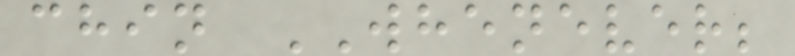chin WHENEVER;
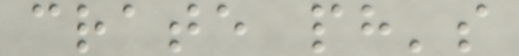crate ph's
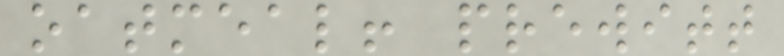oatmeal! prewitt
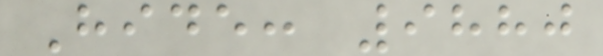Hide: 9880
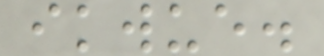ikwue.
